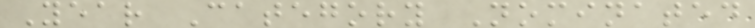Year Category Nominated
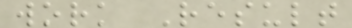work Result
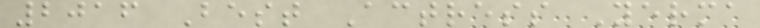2016 Best Actress Yerma
